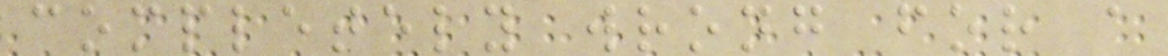completely wrong for a
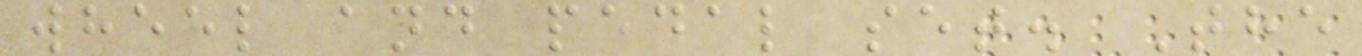wheel and pedal set. The
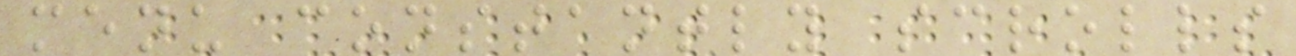menu constantly scrolls
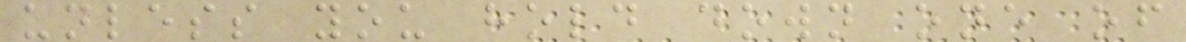unless you hold down one of
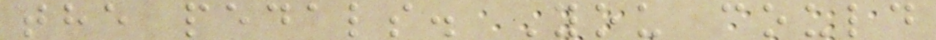the pedals. You could
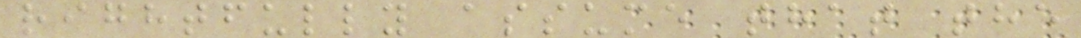rightfully assume that the
